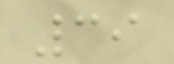39
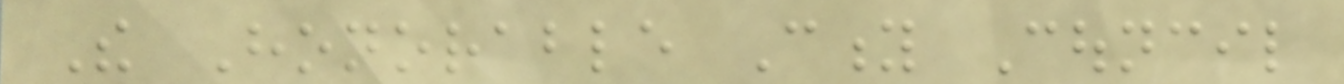The Honorable City Council
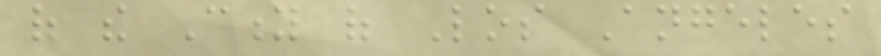of the City of Los Angeles
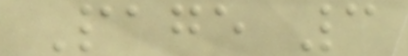Page 3
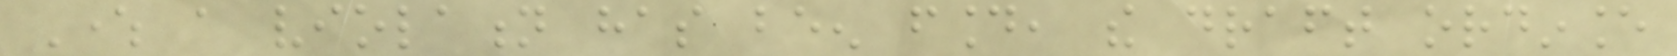Where a violation has been found, the draft ordinance
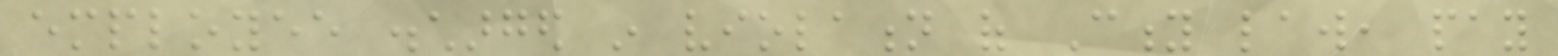employee discharged in violation of City law, pay
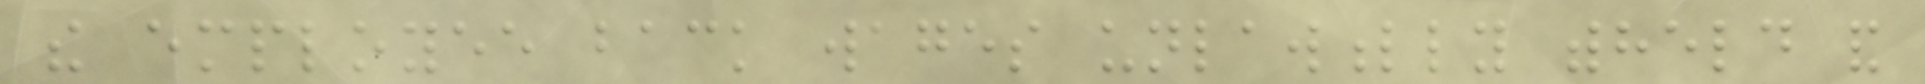the employee back wages unlawfully withheld and
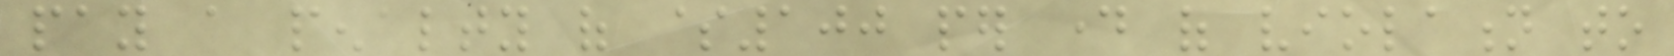pay a penalty of $100 per day of violation to
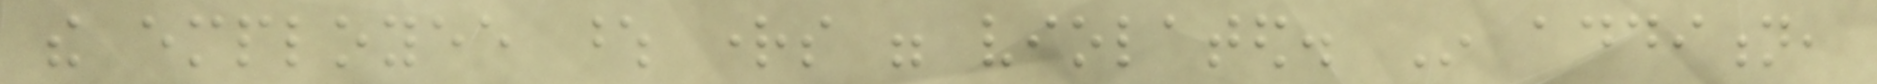the employee whose rights were violated. In addition,
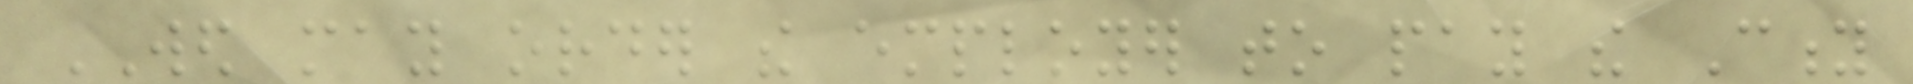WED may order the employer to pay the City
